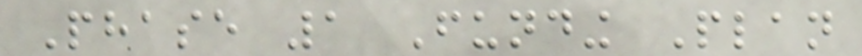Phase 1 Funding Plan
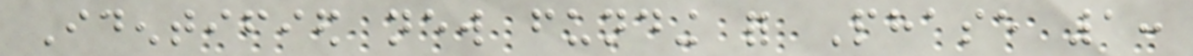Identified new funding for Phase 1:
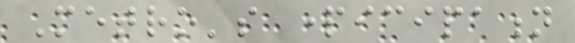Metro's participation
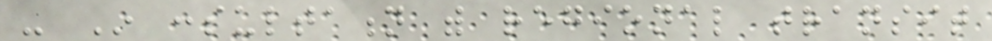- In consultation with regional transit
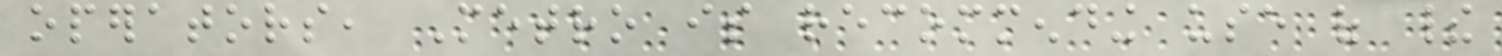operators, Metro is recommending use of their
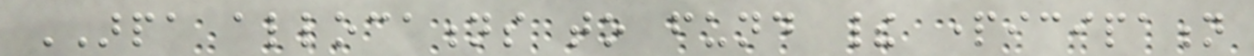ARPA allocations to fund their participation
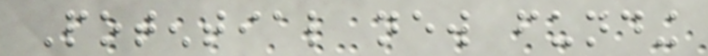Potential new funding
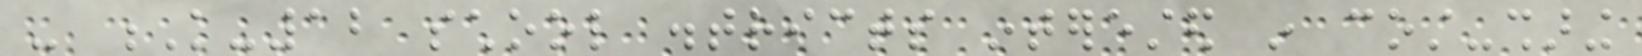- K-12 school districts interested in cost-sharing
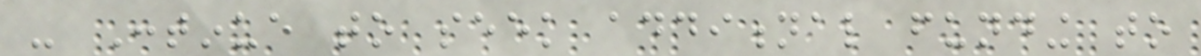- Continue to seek additional funding to
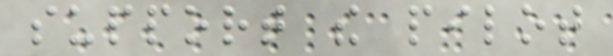support the pilot
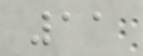11
